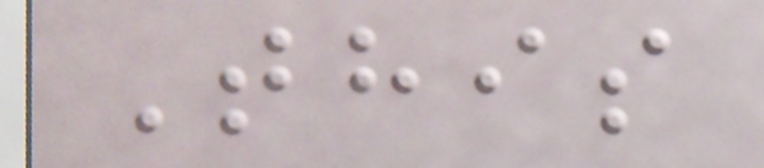This
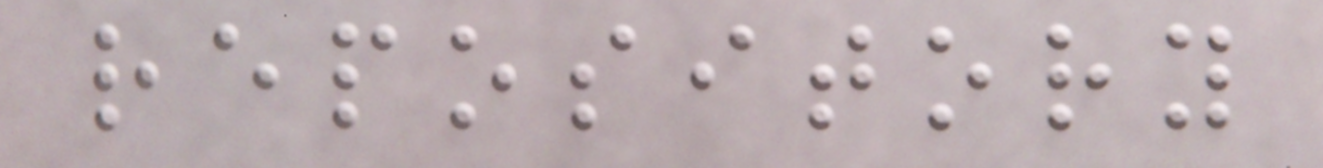repository
